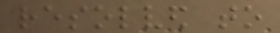resolved to
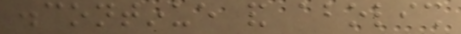discontinue and abolish
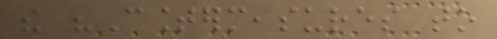the "Countermeasures to
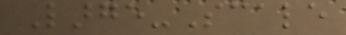Large-Scale
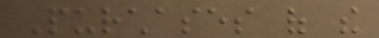Purchases of the
